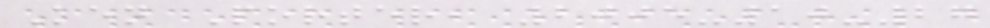Ken Porter, 2005-10-27
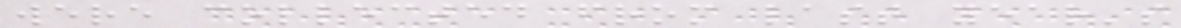were collected from last year's
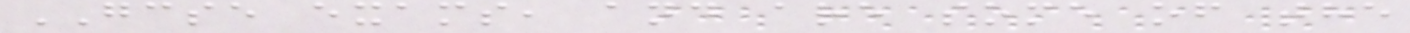GCSE exams, and are some of the
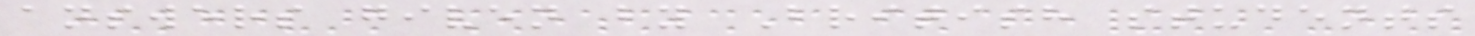answers given by British students
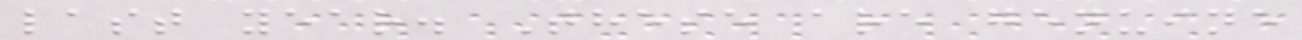last year. These are genuine
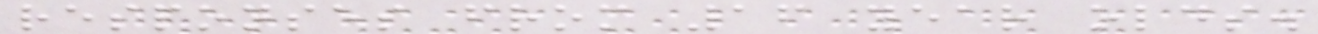responses from 16 year olds.
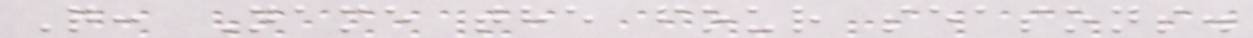Q: Name the four seasons.
